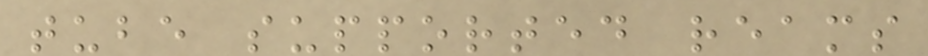tube supported reams
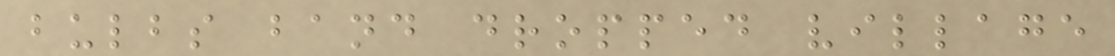bulbs band dropped village
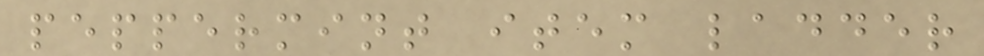peppermint item ladder
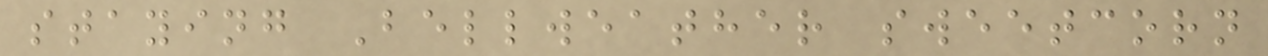staying Bellweather sweetcorn
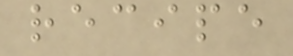recipe
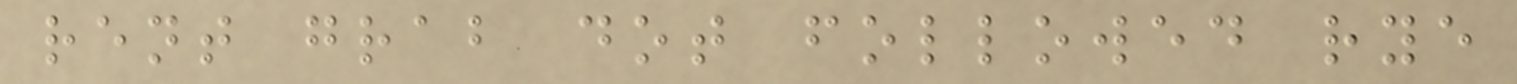rent grab dot followed rye
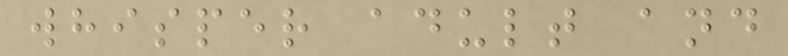whisper adult and
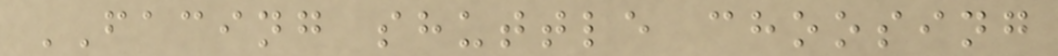FACING shuttle choosing
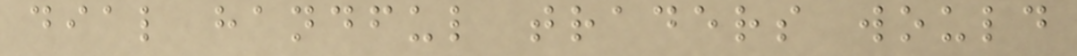dial handful traders would
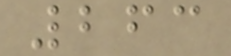263
